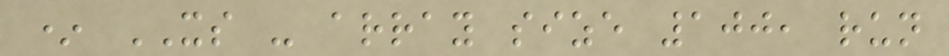* XS - array size 100, run
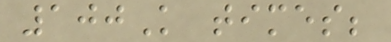100K times;
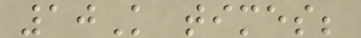10K times;
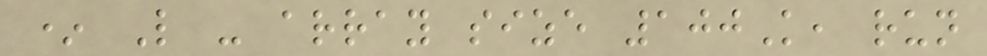* L - array size 100K, run
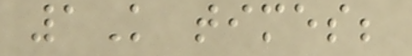1K times;
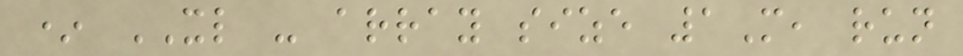* XL - array size 1M, run
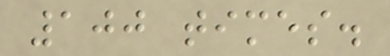100 times.
